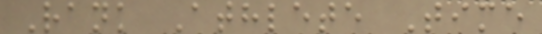Rank Athlete Time
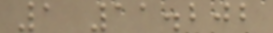1 11.202
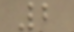2
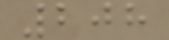208
